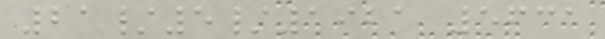21/5/1921 5631
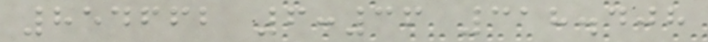854662 6:36 318.408
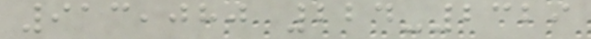913,080 224-2329
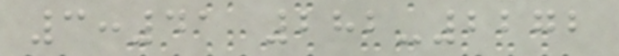3:41 282-2272
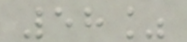58%
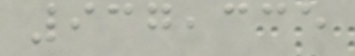937,335
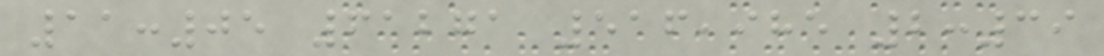11:05 61271 516,985 2:39
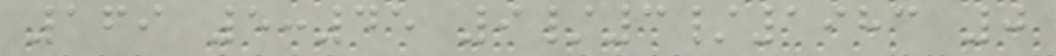169 5:45 9/3/1983 0
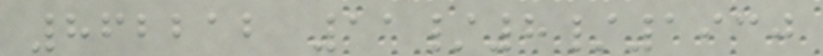862212 11/8/1930
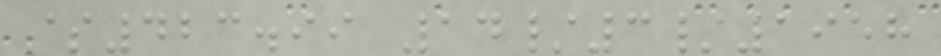$423.99 14/3/1958
